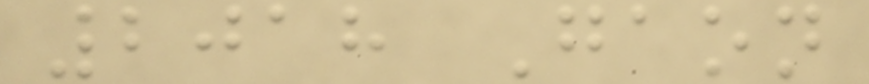2018 Gaon
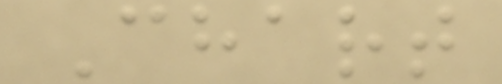Chart
